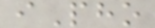iPho
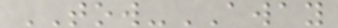TOW-AWAY
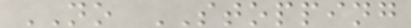NO STOPPING
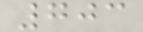703
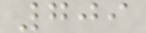709
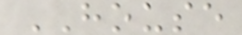HOUSE
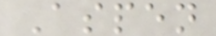Aspen
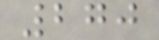270
